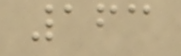163
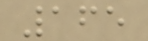165
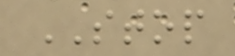STOP
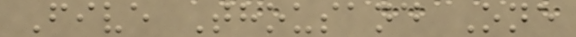Five Thousand One
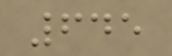645
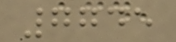7745
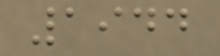1944
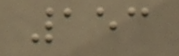153
